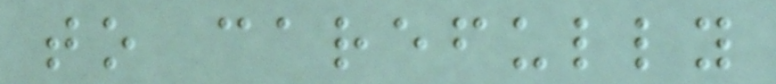to carefully
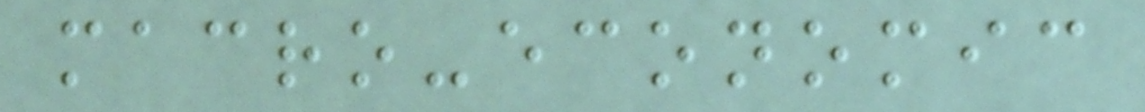macro-economic
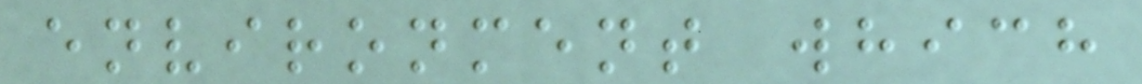environment which
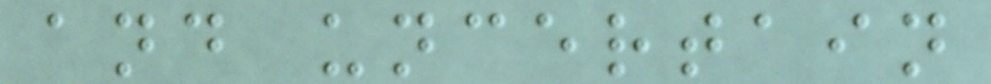and uncertain
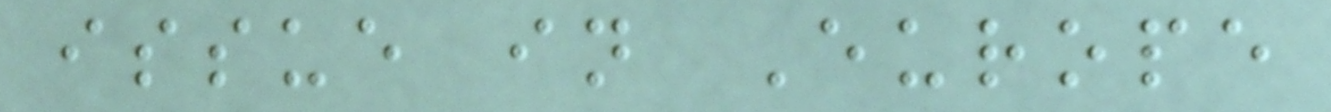issue in Europe
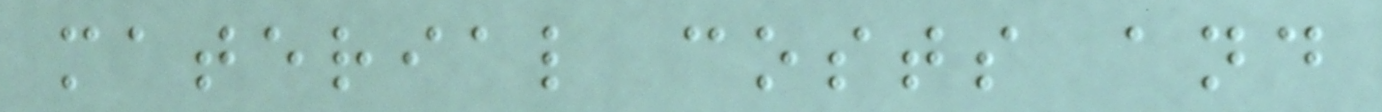material costs and
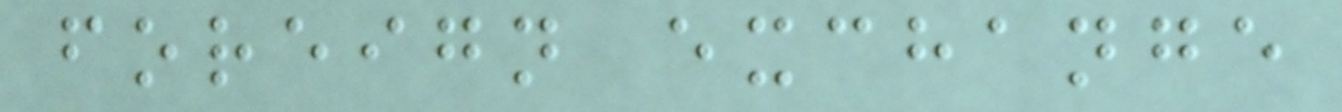foreign exchange
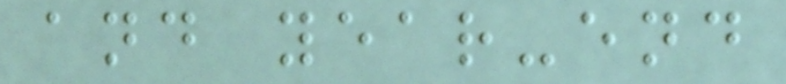and year-end
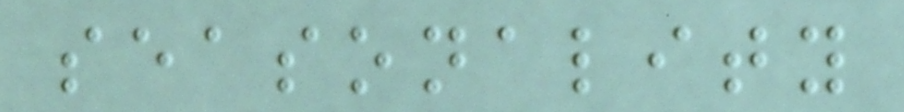seasonality
